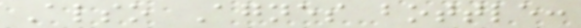Also Agnes bottle:
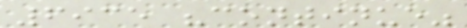6935 "continue"
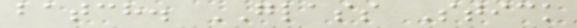batch. GLASS Stick
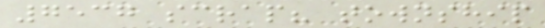7537 scrap? township
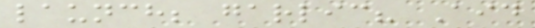launch; garlic? Aid
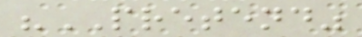"PRETEND"
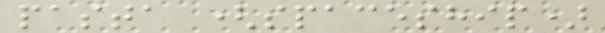pasta (spaceship)
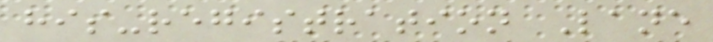his-registration Lane
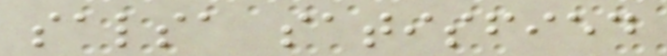salsa satisfied
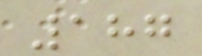187
